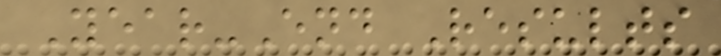Year-End Results
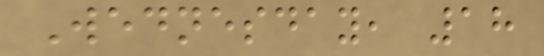Wednesday, 18
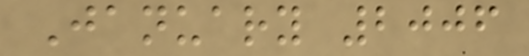January 2006
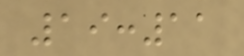19:11
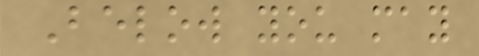Below you may
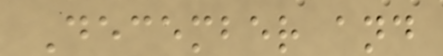December and
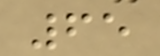65
